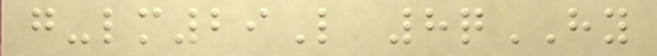g-lm29L 8qHY
